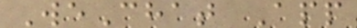WeChat App
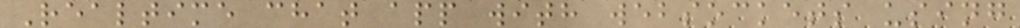Realtime chat app with websockets using
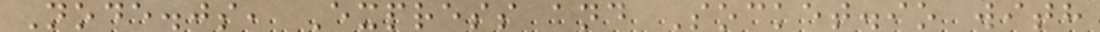Node.js, Express and Socket.io with
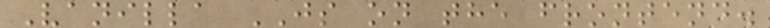Vanilla JS on the frontend.
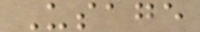Usage
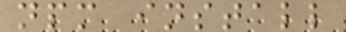npm install
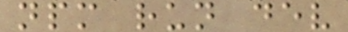npm run dev
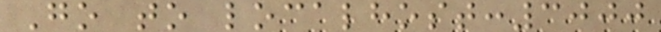Go to localhost:3000
